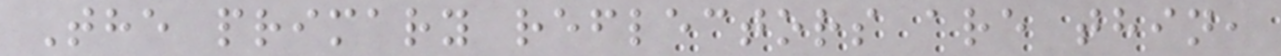The primary reflectors are thin,
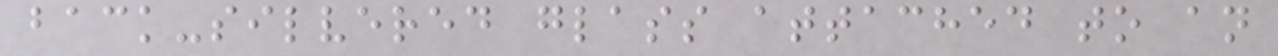back-silvered glass attached to an
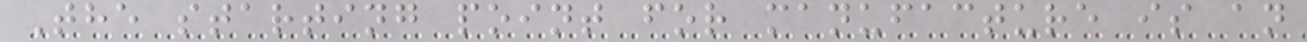The starting point for manufacture is an
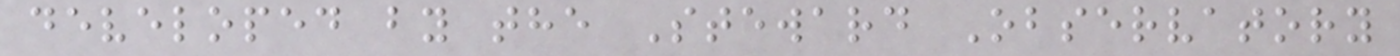developed by the Steward Observatory
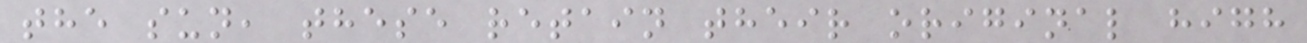the sun, these retain their original high
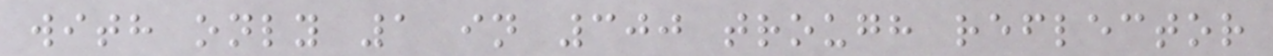with only 1 in 300 trough reflector
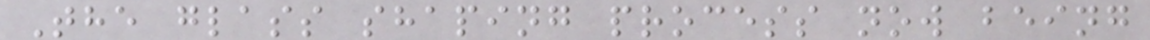The glass shaping process now being
